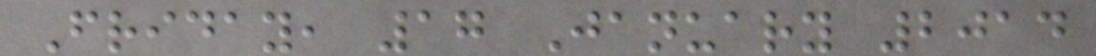Friday, 17 January 2014
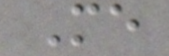Me
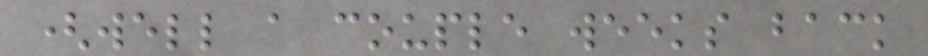(well a couple weeks back
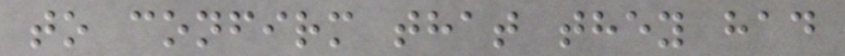to confirm that they had
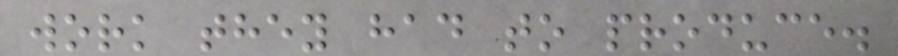work they had to produce.
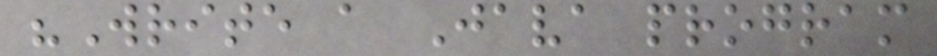"Write a Java program
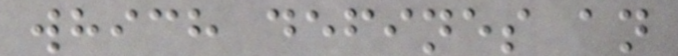which defines an
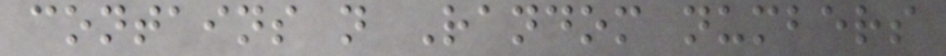contains n Random numbers
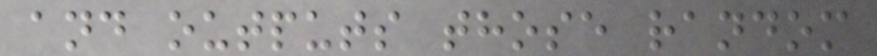and outputs those random
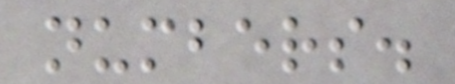numbers.
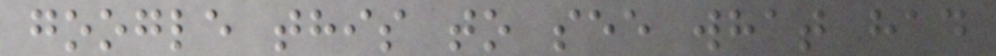google this to see what had
